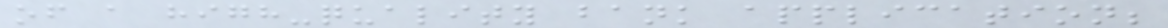of a high-quality bank application;
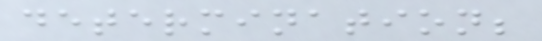determination;
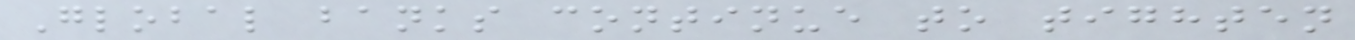Global banks continue to tighten
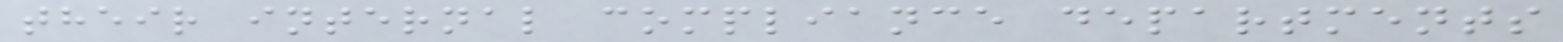their internal compliance departments
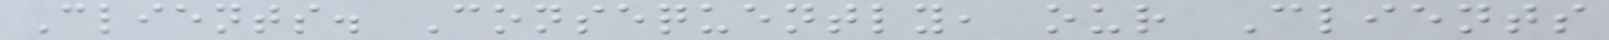Clients. Consequently, our Clients
